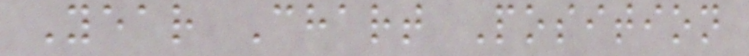Year Chart Position
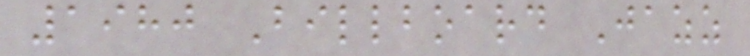1980 Billboard Jazz
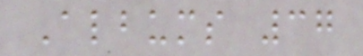Albums 37
